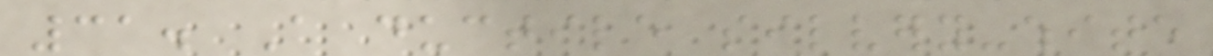31. A ductile silvery-white
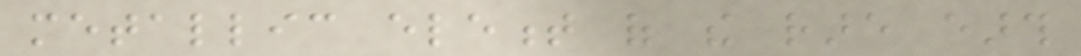metallic element of the rare earth
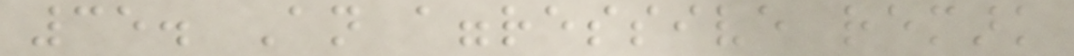35. An aggressive remark
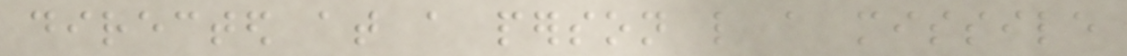directed at a person like a missile
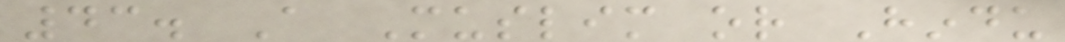43. A Muslim or Hindu
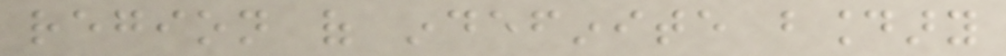region of indefinite boundary
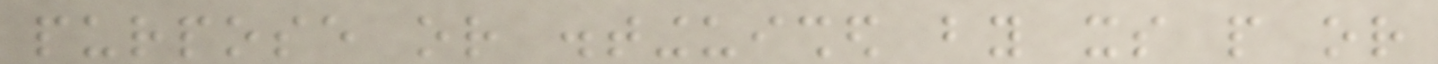purpose or distinguished by its people or
